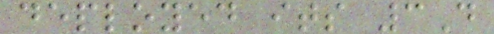deployed its 3D
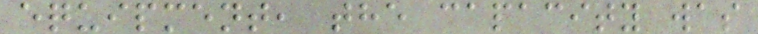equipment, the capacity was
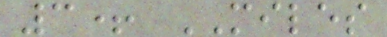3+ MILES
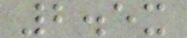2.5x
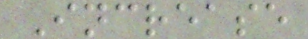Increase
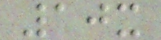10x
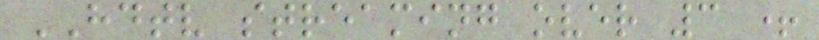HDTV streaming over 3 +
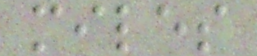miles
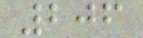206
